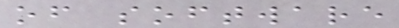of software
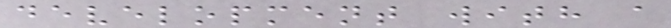development with a
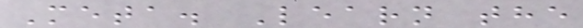Meta. Learn the
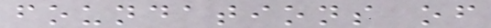foundations of
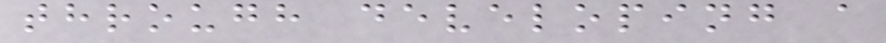through developing a
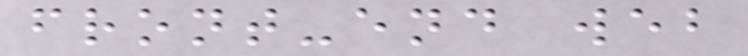front-end web
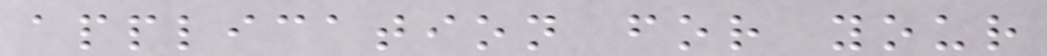application for your
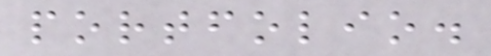portfolio.
